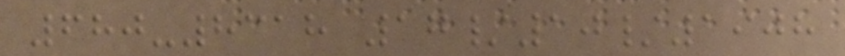680-8318 17/10/1908
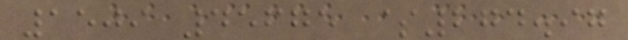1509 45675 $274.97
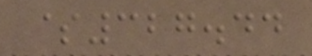$327.44
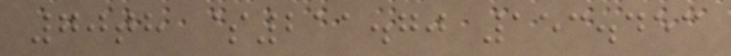70th $211.70 153.453
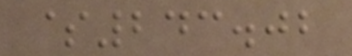$243.02
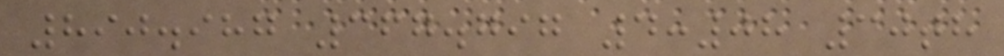890.987 367.797 4:08 30th
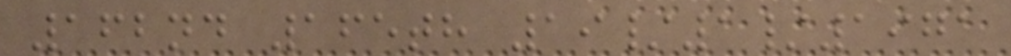162nd 165th 19/1/1971
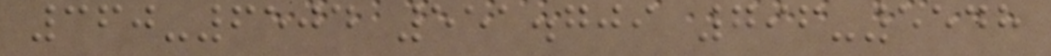360-6504 551.709 796-5548
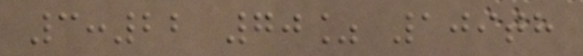3:22 70% 109th
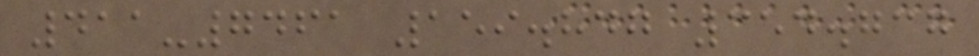411-7461 159.847 354.737
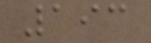193
